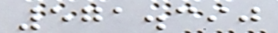571.390
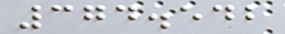374.542
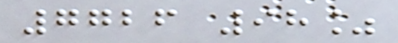7726 98%
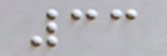33
